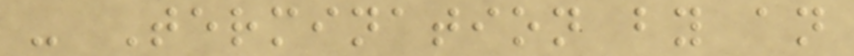- Termination by an
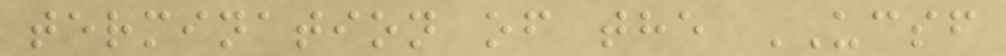termination of the UCSF
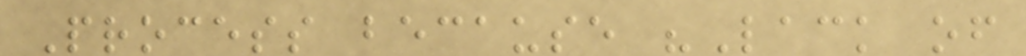Process because "Lack of
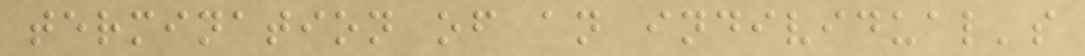termination of an individual's
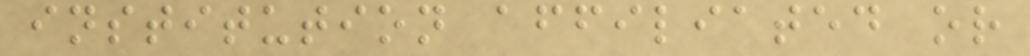institution affiliated or
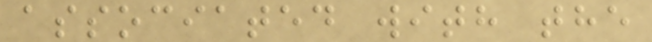associated with the
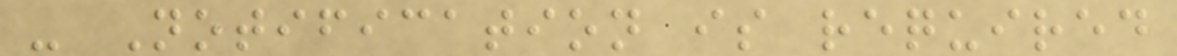- Notification is required
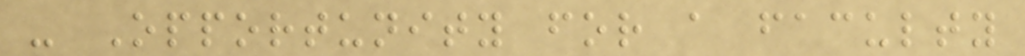- Opportunity for a faculty
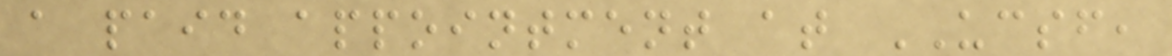a paid appointment at UCSF,
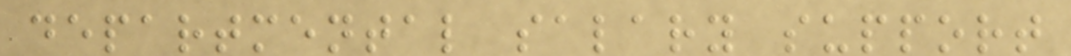departmental salary support
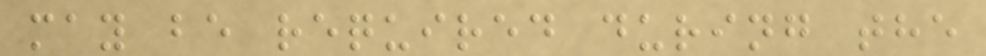may be required during the
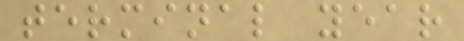terminal year
